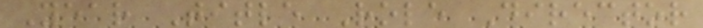Year Title Role Director
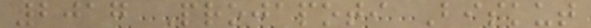2017 Projapoti Biskut
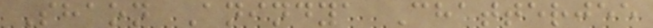Shaon Anindya Chatterjee
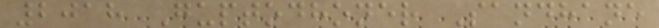2018 Guptodhoner Sandhane
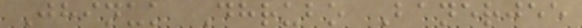Jhinuk Dhrubo Banerjee
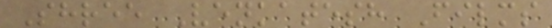Shree Venkatesh Films
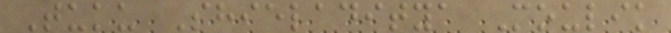Tuku Shieladitya Moulik
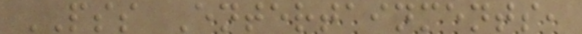PSS Entertainments,
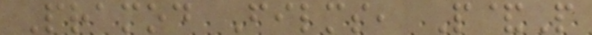Pramod Films, P&P
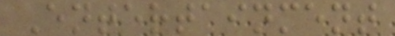Entertainment
